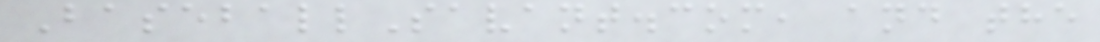BaseballSavant.com, and the
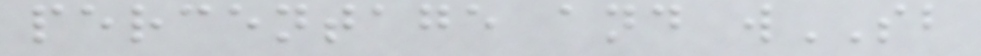percentage and wSB
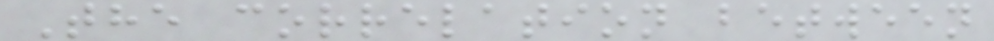The correlation between
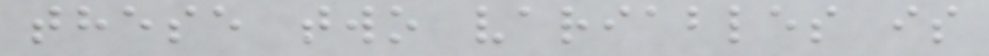these two variables is
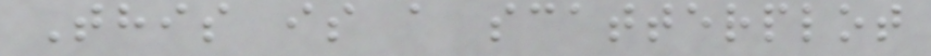This is a scatterplot
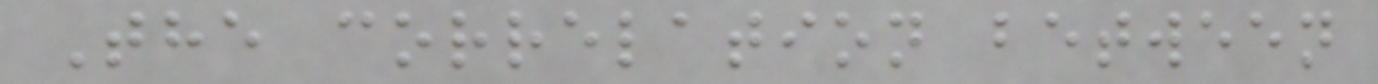The correlation between
